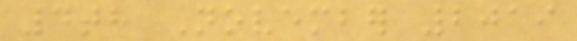4th November 2019
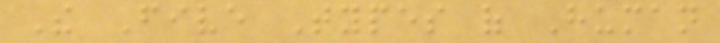The Five Types of Human
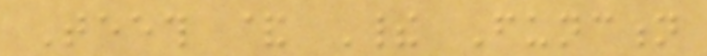Teeth & Their Function
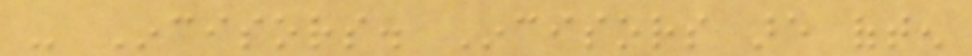- Incisors. Incisors are often
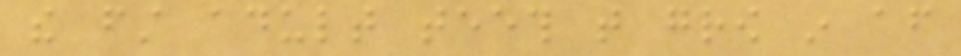the first adult teeth that grow in after
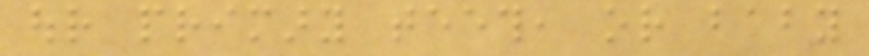our primary teeth, or baby
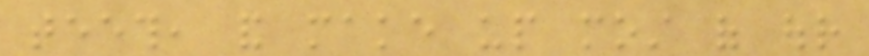teeth, and make up most of our
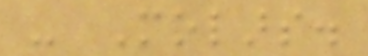- Molars.
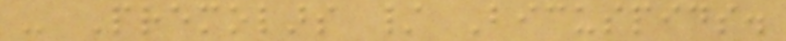- Premolars / Bicuspids.
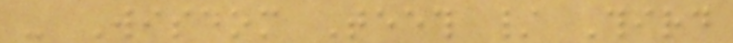- Wisdom Teeth / Third
